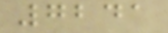7241
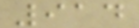914
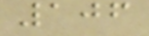106
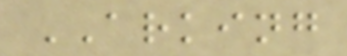ARKING
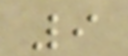9
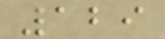129
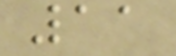11
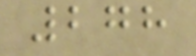278
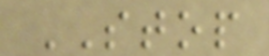STOP
